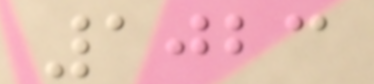1023
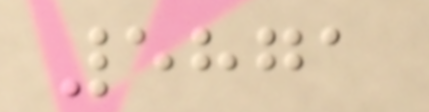5871
